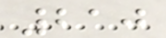210
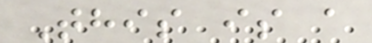This is a
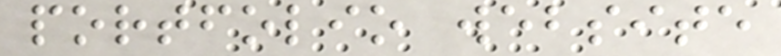portfolio website
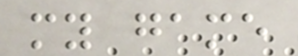my game
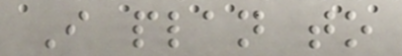I plan to
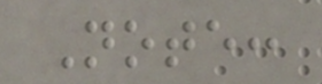Note:
